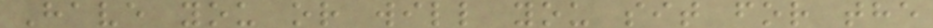Have you or will you sit for the
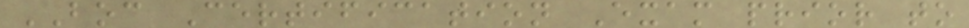BOC Certification Exam prior to
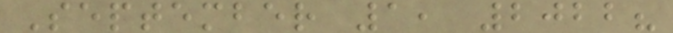September 1, 2022?
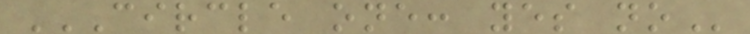CIRCLE ONE: YES NO
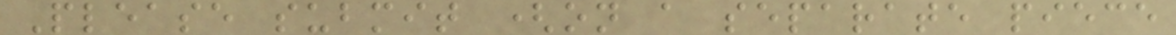Please submit (on a separate piece
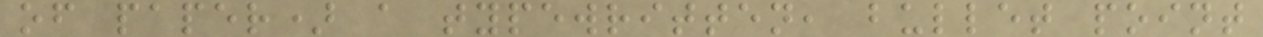of paper) a typewritten, bullet point
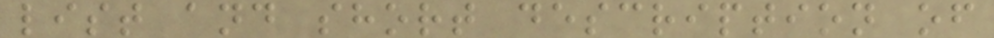list and short description of
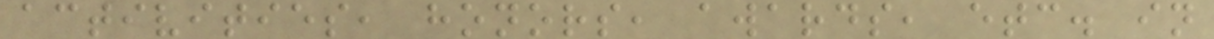activities, honors, awards, etc. in
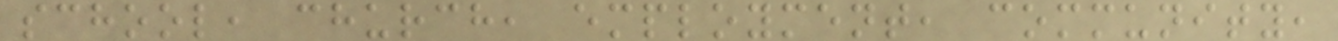school, church, employment, community,
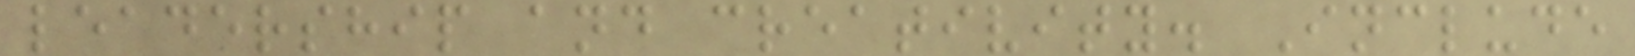leadership and creativity. Include
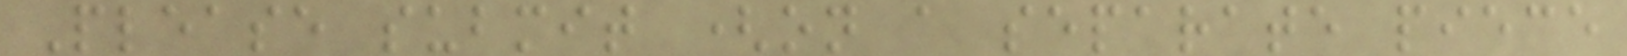Please submit (on a separate piece
